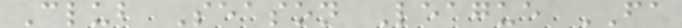Club Season League FA
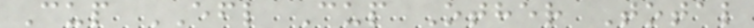Cup EFL Cup Other Total
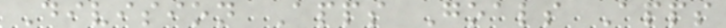Division Apps Goals Apps
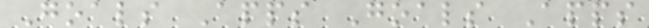Goals Apps Goals Apps
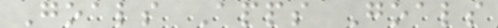Goals Apps Goals
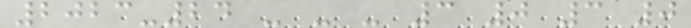2023-24 - - - 3 0 3 0
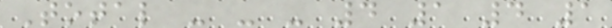Total - - - 4 1 4 1
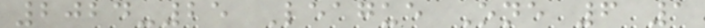2024-25 League One 6 1
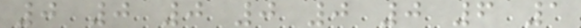0 0 0 0 0 0 6 1
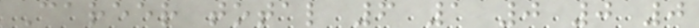Career total 6 1 0 0 0
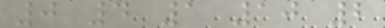0 4 1 10 2
